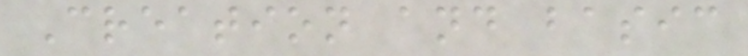Creation and basic
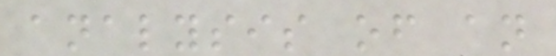analysis of an
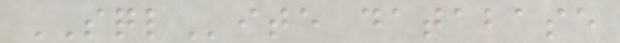SQLite database
